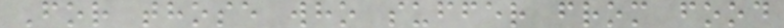For those who suffer from food
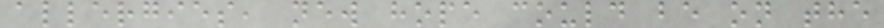allergies, new hope could be on the
